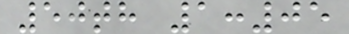50th 1:05
